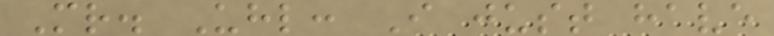Mr. Uhl: I just have
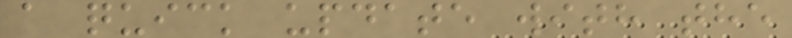a quick update with the
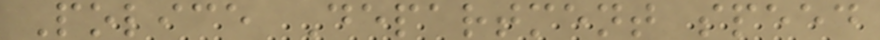Police Department speed
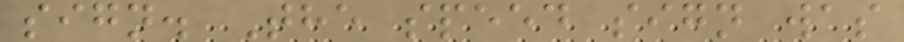sign. The speed sign was
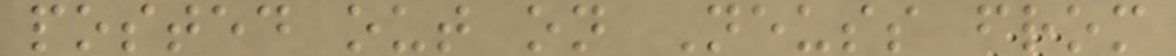posted out on Neuss from
